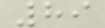89
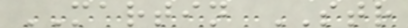MARTIN STR
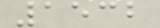1532
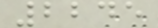2245
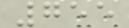755
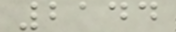2144
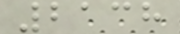2138
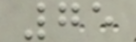75
